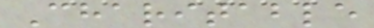Charitable
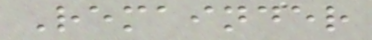Remainder
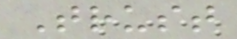Trust
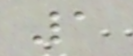1
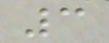3
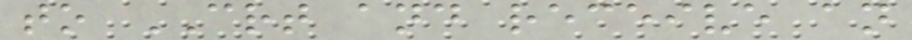to CRT and receive an
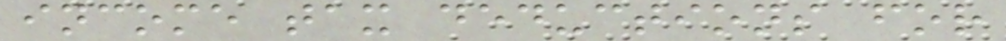income tax deductions for
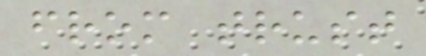from trust
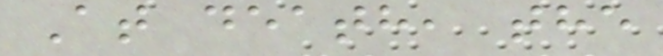At death, the
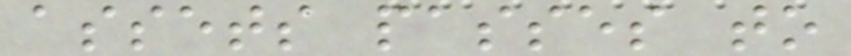assets passes to
